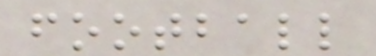football
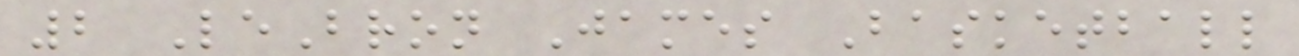2 LeBron James Basketball
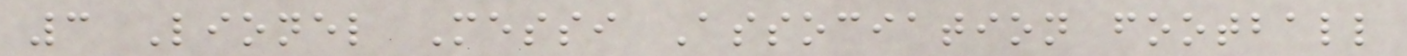3 Lionel Messi Association football
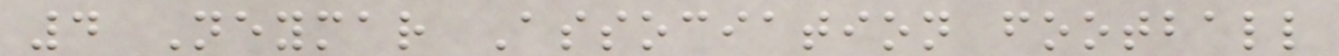4 Neymar Association football
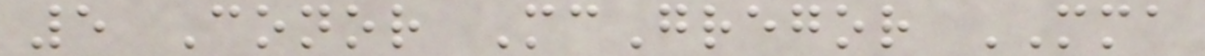5 Conor McGregor MMA
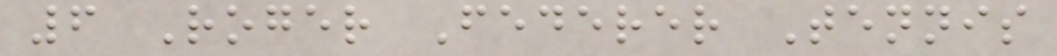6 Roger Federer Tennis
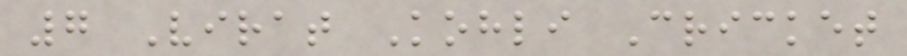7 Virat Kohli Cricket
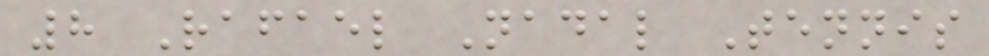8 Rafael Nadal Tennis
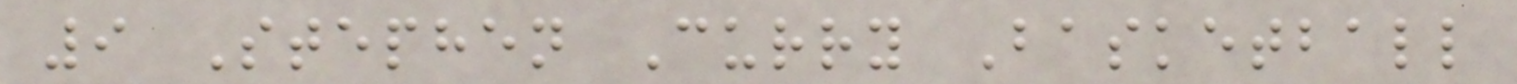9 Stephen Curry Basketball
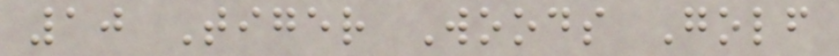10 Tiger Woods Golf
